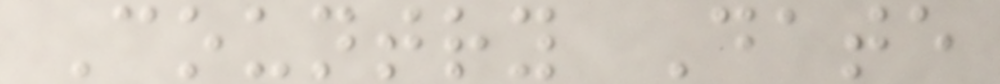Country Date
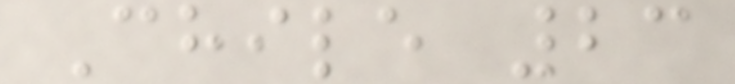Chile 23
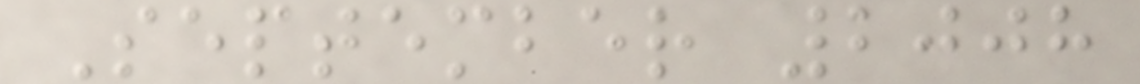September 2008
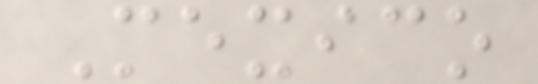Mexico
